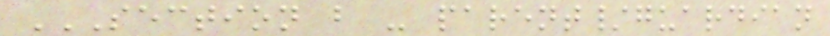SECTION B - PARENT/GUARDIAN
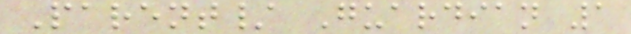Parent/ Guardian 1
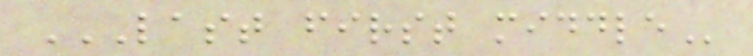LAST FIRST MIDDLE
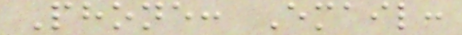Phone: Email:
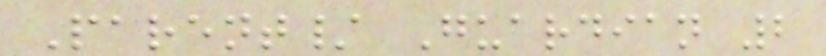Parent/ Guardian 2
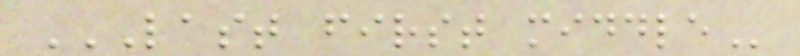LAST FIRST MIDDLE
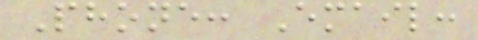Phone: Email:
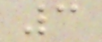3
